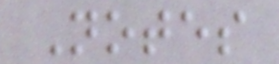Notes
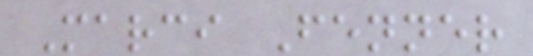Marci Fenner
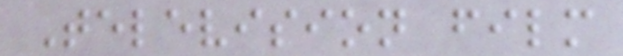Television film
